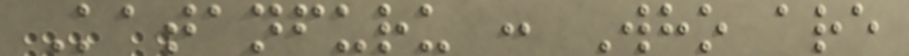Katanfuru : Who are
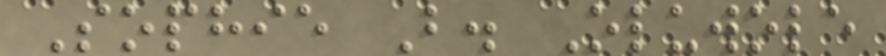Sophie B. Oluwole
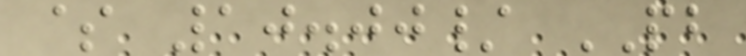$ 10.00/ PB
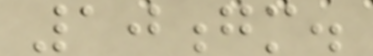10gm.
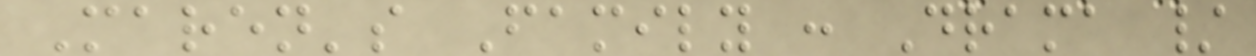Maren's Family : Drama /
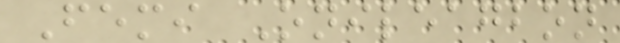Femi Onileagbon
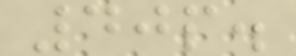40p.
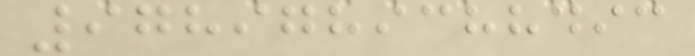9789789388493
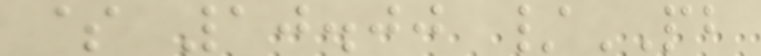$ 10.00 /PB
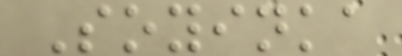Soyinka
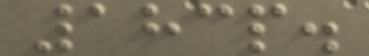183p.
